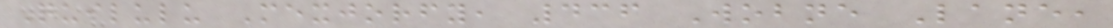Quilulu Mexjorfy, 436 Wobne Lane,
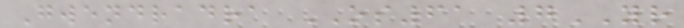Gwendradra OS61 7YR
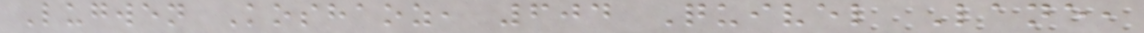Lugwen Koshaoz, 604 Quivel Lane,
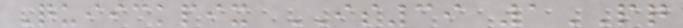Quiickpix IS39 1PQ
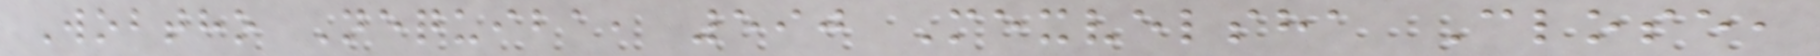Wobtho Nequiba, 590 Mexvelsha Close,
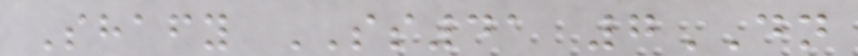Shafy SS41 7DN
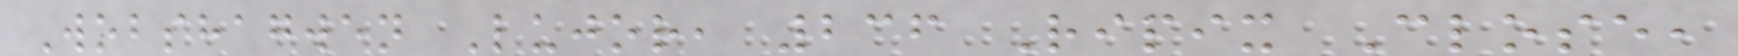Wobshagwen Lujor, 236 Ripix Close,
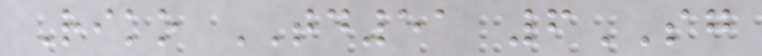Riko TD51 6SG
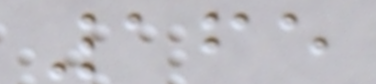165
